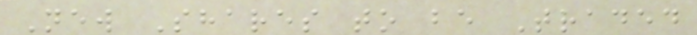New Shares to be Traded
